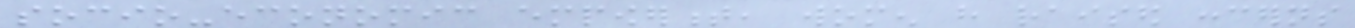socio-economic empowerment, women have raised concerns
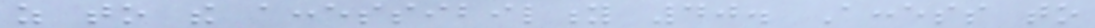as to the accessibility 40. Access to
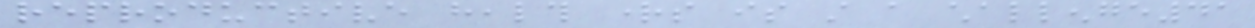reproductive health rights is still a challenge41
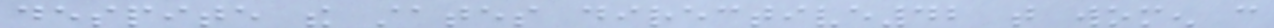despite the states directive42 that women can
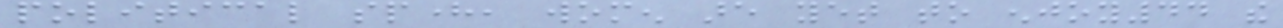political sphere, women are yet to enjoy44 the
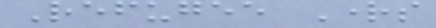Refugee Rights
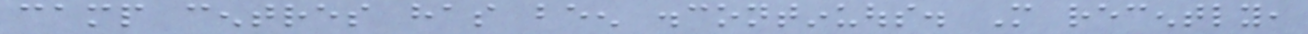camp centres has been discontinuous. More recently,
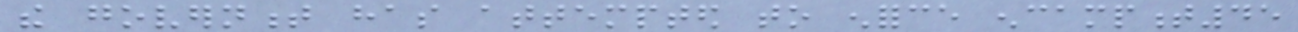the government has attempted to enforce encampment45
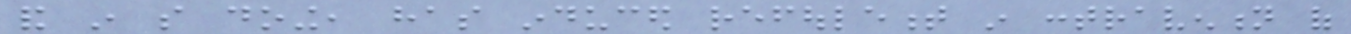and in so doing, has induced refoulement in contravention of
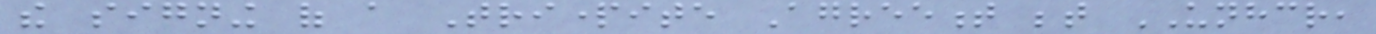the signing of a Tripartite Agreement between UNHCR,
